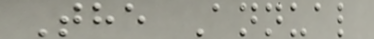The Annual
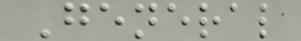General
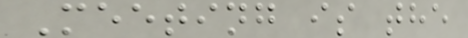Meeting is the
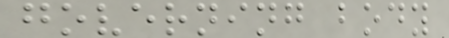governing body
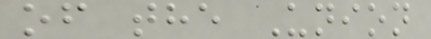of the Union
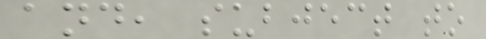and, subject to
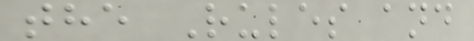the Rules and
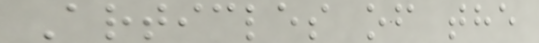Articles of the
